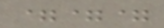===
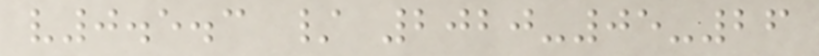v0.5.3 / 2020-05-26
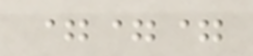===
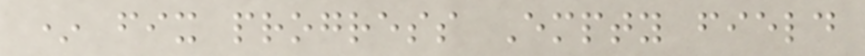* fix progress Empty field
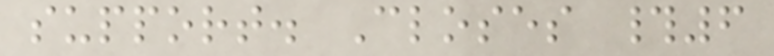support. Closes #6
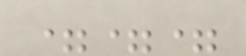===
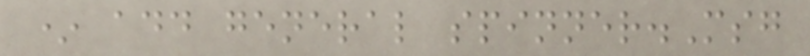* add general spinner.Msg
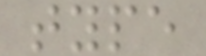type
